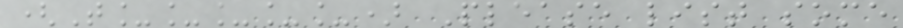(T_____) Please list some
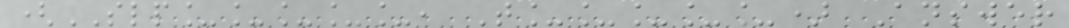(SLP_____, T_____) Answer
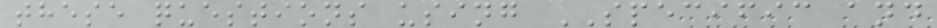these questions using SPECIFIC and
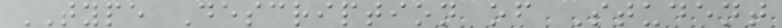TYPE Description of Student
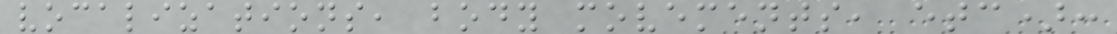vocalizations, body movements, etc):
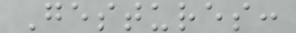Gestures:
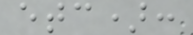etc):
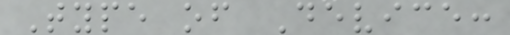Type of Device:
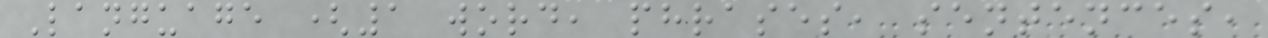Language (1 word, phrases, sentences,
